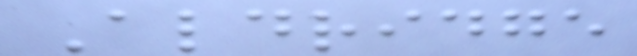Aldridge
